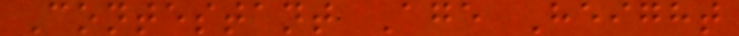Contestant Age Height
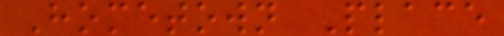Hometown Place
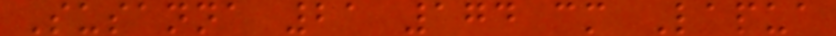Susanna 21 174 cm Lapua
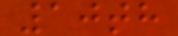10th
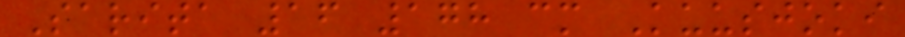Sarita 16 178 cm Kuusjoki
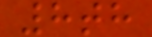8th
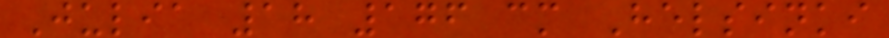Julia 18 176 cm Helsinki
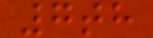7th
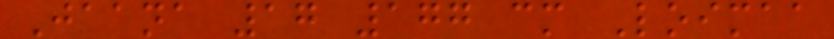Jaana 17 177 cm Loimaa
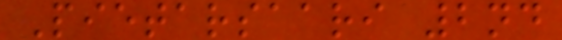Pietarsaari 2nd
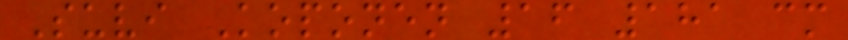Suvi Koponen 16 181 cm
